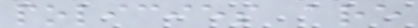policies are
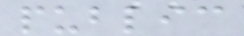public
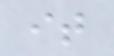it
